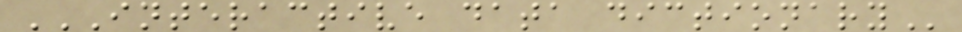INTERACTIVE DATA DICTIONARY
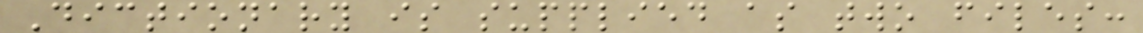Dictionary is supplied as two files:
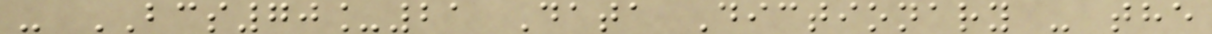- BCS70_21 Data Dictionary - the
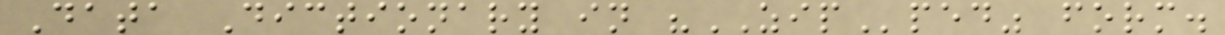Data Dictionary in "ZIPped" form.
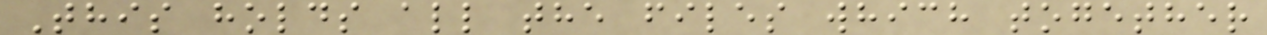This holds all the files which together
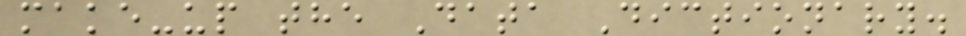make-up the Data Dictionary.
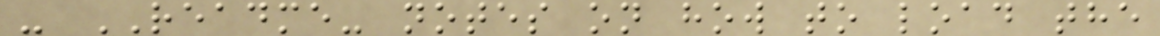- README- notes on how to load the
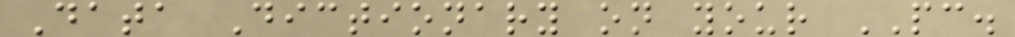Data Dictionary on your PC.
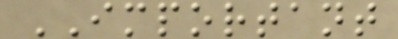IMPORTANT
